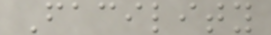Facility
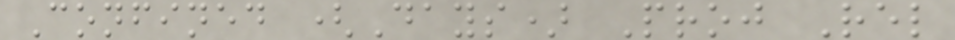Confined (Days) Proj Rel
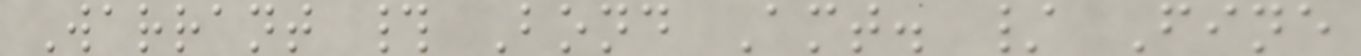Warrant # Bond Amt. / Fine
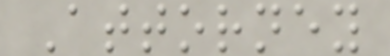Attorney
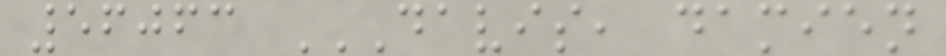56063 DAVIS, DAMIEN
